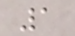1
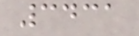3431
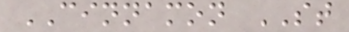CINNAMON ST
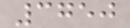3750
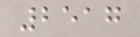2517
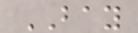BAY
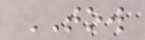TOW
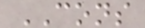CONS
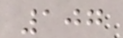107
